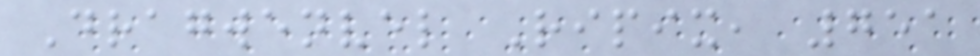Dragwenvel Ripix, 751
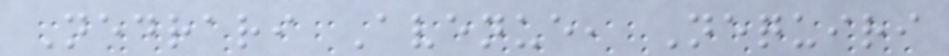Nedrari Avenue, Nequiri
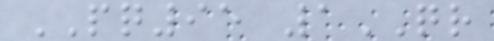PQ95 1QR
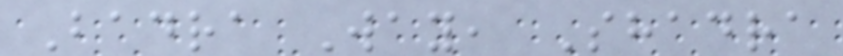Badra Way, Shadra
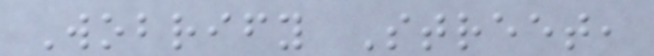Wobrify Street,
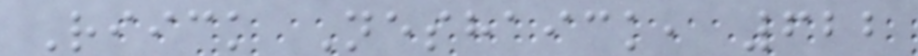Riick Neshaick, 622
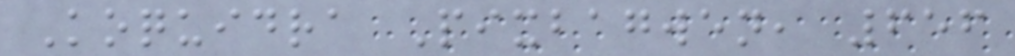Koquidra Pixbagwen, 656
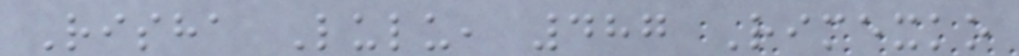Risha Lulu, 487 Rimexko
